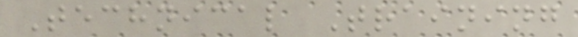Technical Training
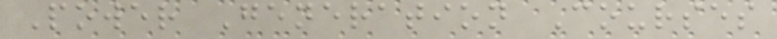Power Generation Courses
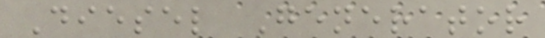Diesel Generator
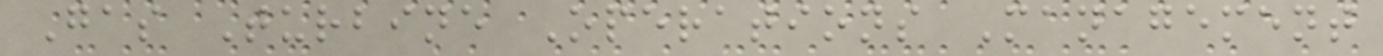Gas Turbine Operations Management
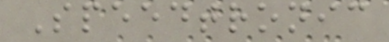Speedtronic
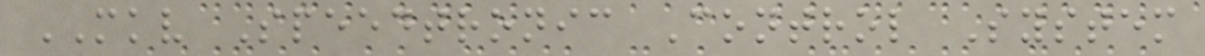MKV Speedtronic Control System
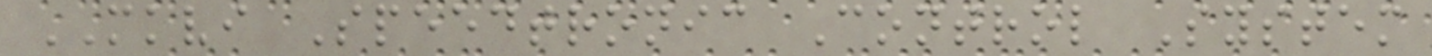MKVI Speedtronic Control System
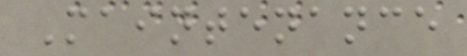Maintenance
